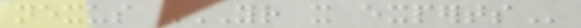nexus YOUR IT EXPERTS
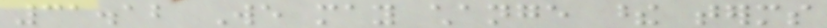31.12 We may change these terms
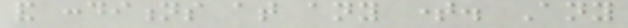and conditions at any time. Any
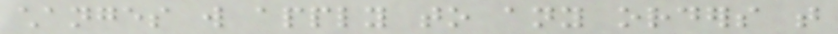changes will apply to any orders that
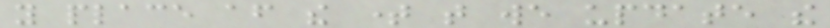you place after the time that we update the
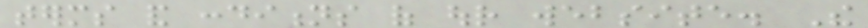terms and conditions of our website. The
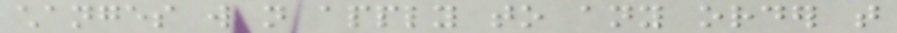changes will not apply to any order that
